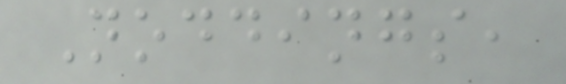Noddings,
